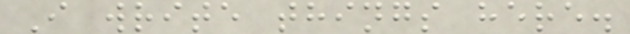I write things here.
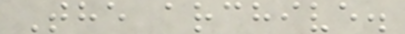The archive.
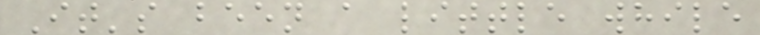It's been a little while
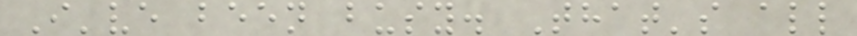I've been busy. That's all
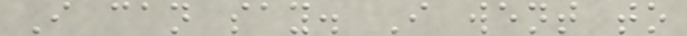I can say. I went to
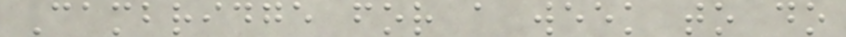Cambridge for a week to do
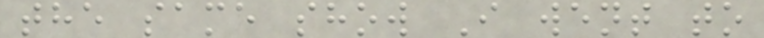the same show I went to
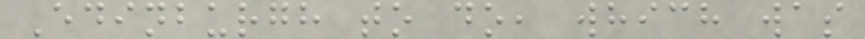Edinburgh to do, which was
